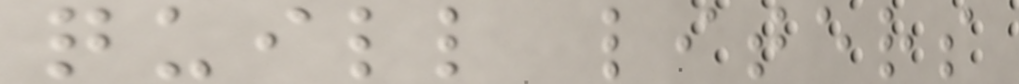quill liters
